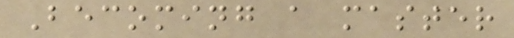Becoming a master
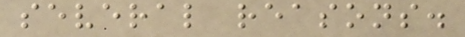several reasons.
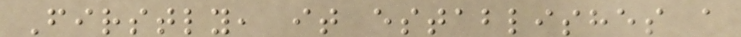Firstly, it establishes a
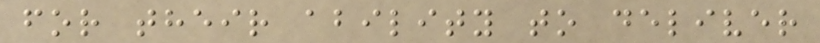for their ability to deliver
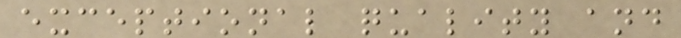exceptional quality and
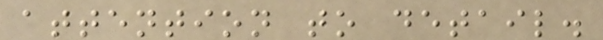attention to detail.
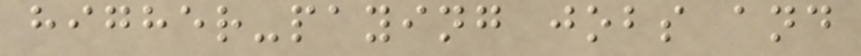higher-paying jobs and
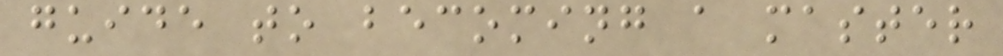guide to becoming a master
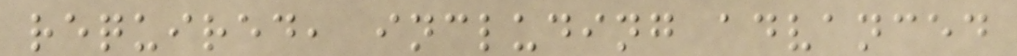required, including advanced
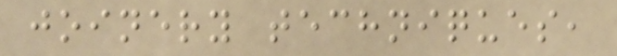joinery techniques,
